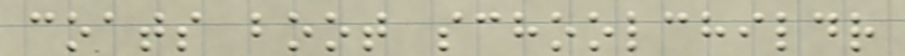coats boot schoolchildr
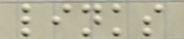links
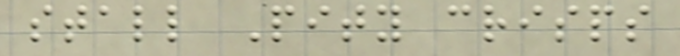stall Pity crisps
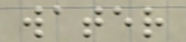water
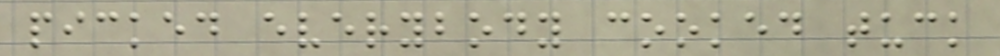picked everybody cooked tuck
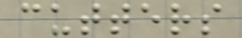cutters
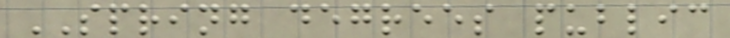SPRING degrees public
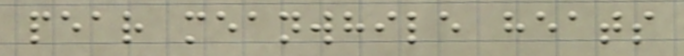pear meanwhile heats
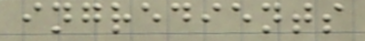ingredients
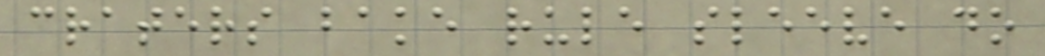craters bake rule sleeve do
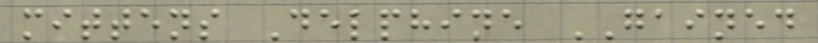mittens Delphine GAINED
